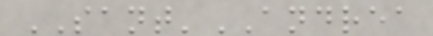SANT'ANDREA
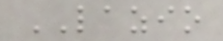LAZIO
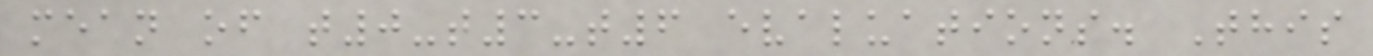mean of t0-t3-t6 evaluations. This
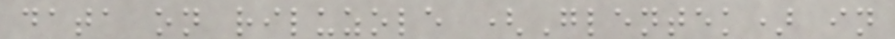data on riluzole (Glentek) in
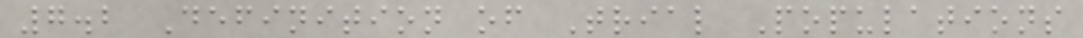7.2 Definition of Trial Populations
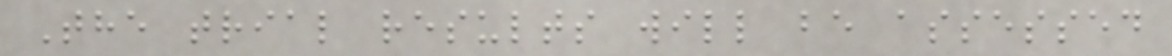The trial results will be assessed
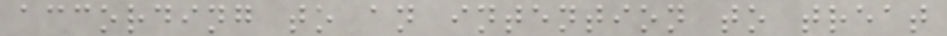according to an intention to treat
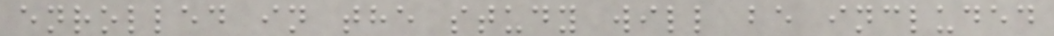enrolled in the study will be included
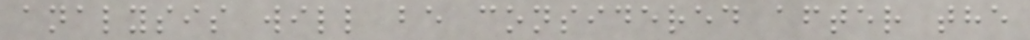analysis will be considered after the
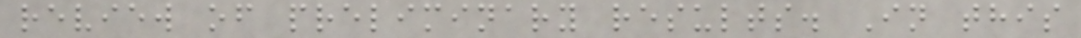review of preliminary results. In this
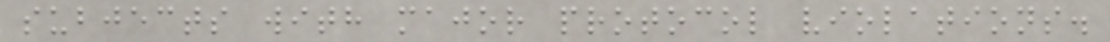subjects with major protocol violations.
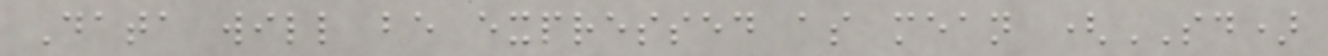Data will be expressed as mean (SD)
